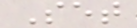Set
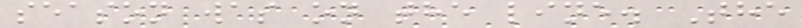season was on the line. The
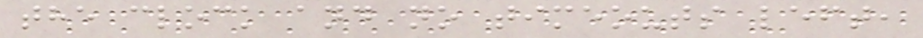the clock and no timeouts left,
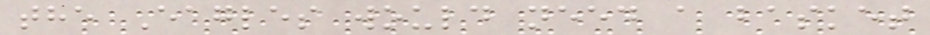the Eagles would need a basket
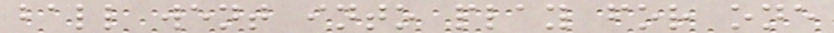ball went into play for one
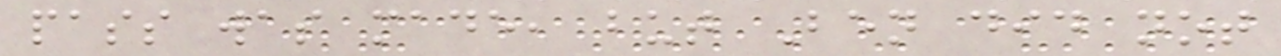pass was made, but Ben did not
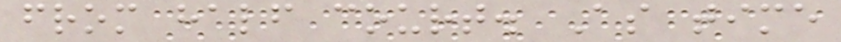from half court. As time
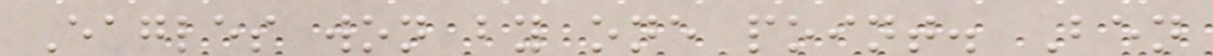Eagles won by one point. Ben
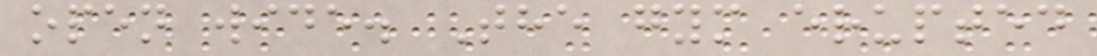open wide. The gym erupted
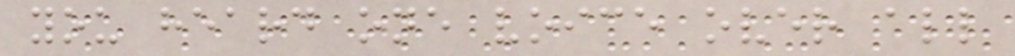you heard one voice over all
